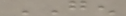GEN
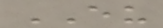EU
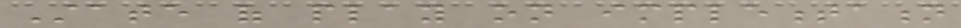State of play on implementation
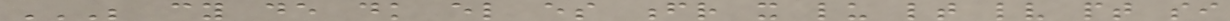BE CY DE DK EL ES FR IT LU LT LV PT SI
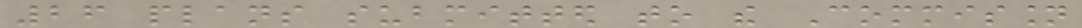26 plans submitted to the Commission
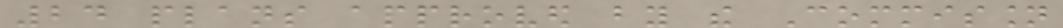24 plans approved by the Commission
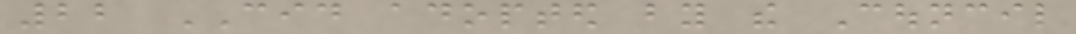22 CID adopted by the Council
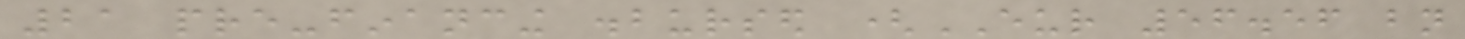21 pre-financing disbursed (EUR 56.56 bn
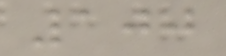100
